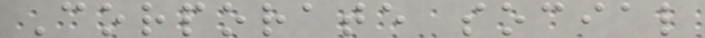Corporate social
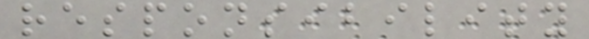responsibility
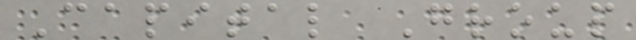Capital Group
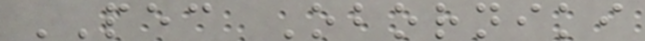PEC Oborniki
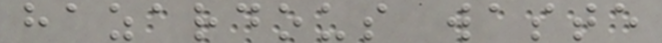hazardous waste
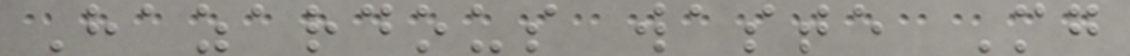Hazardous waste Mg
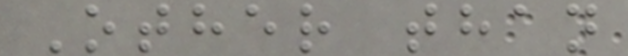Other than
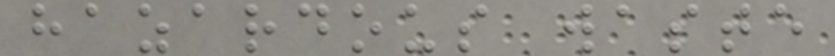hazardous waste
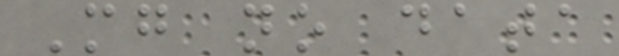Mg no data
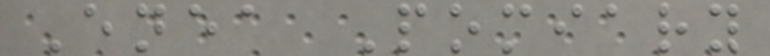Enea Pomiary
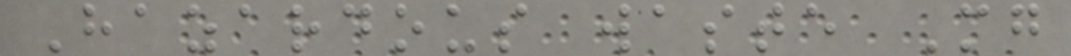Hazardous waste Mg
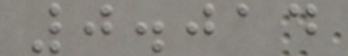0.014
